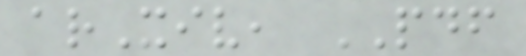arXiv, PDF
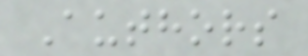Authors
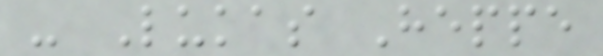- Lukas Heppe
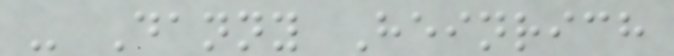- Danny Heinrich
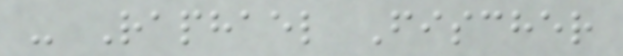- Raphael Fischer
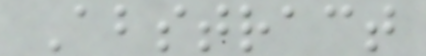Abstract
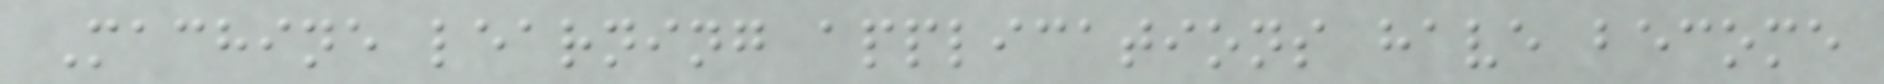Machine learning applications have become
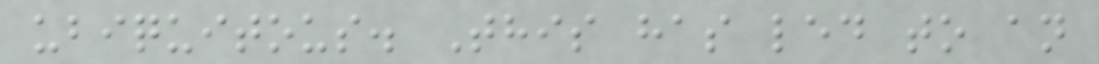ubiquitous. This has led to an
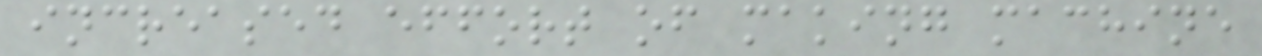increased effort of making machine
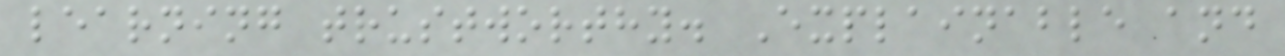learning trustworthy. Explainable and
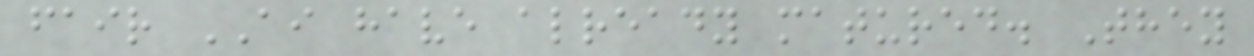fair AI have already matured. They
